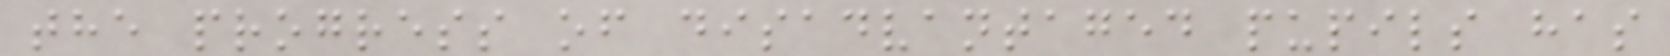the progress of disadvantaged pupils has
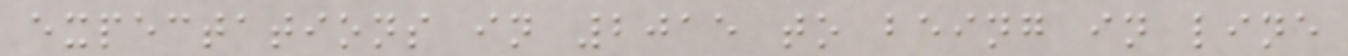expectations in 2015 to being in line
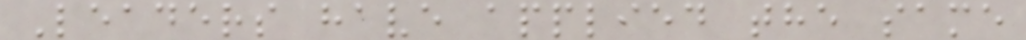Leaders have applied the same
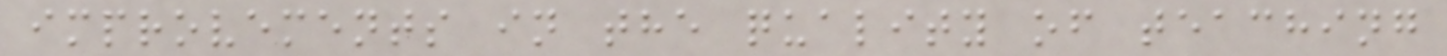improvements in the quality of teaching
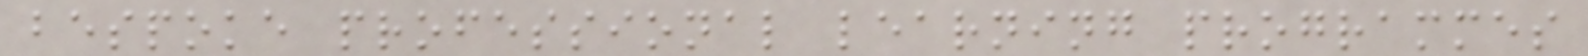bespoke professional learning programmes
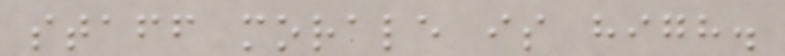staff morale is high.
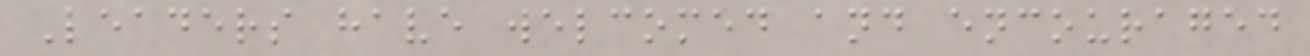Leaders have welcomed and encouraged
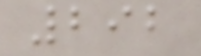292
